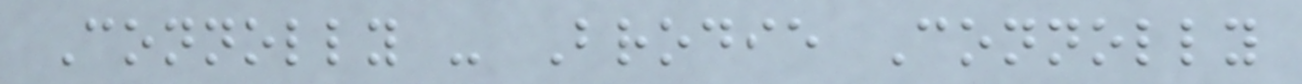Connolly - Brodie Connolly
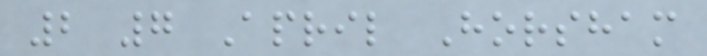2 7 April Horsham
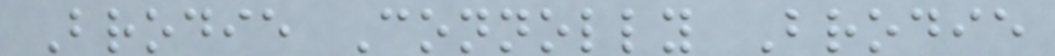Brodie Connolly Brodie
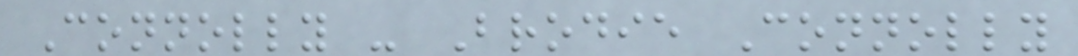Connolly - Brodie Connolly
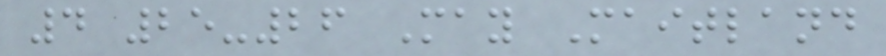4 25-26 May Maitland
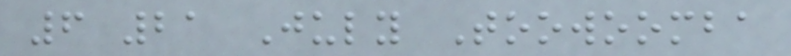6 21 July Toowoomba
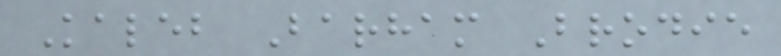Kaleb Barham Brodie
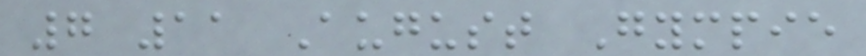7 11 August Gympie
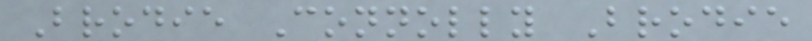Brodie Connolly Brodie
